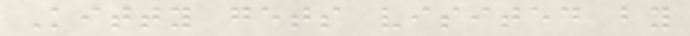Kitty gets visited by
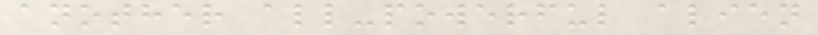another all-powerful alien
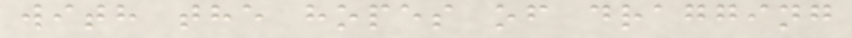with the hopes of dragging
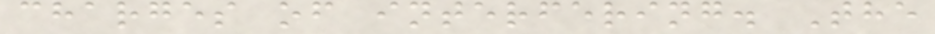charges of interfering. The
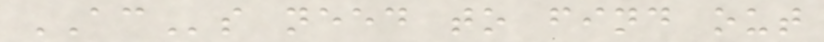ACs need to find out
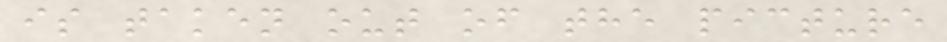is taken out of the picture
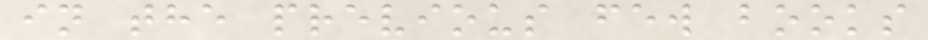in the previous few books
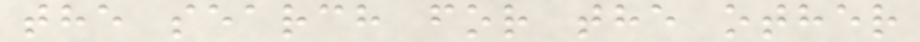the search for the other
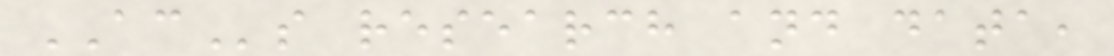ACs research and data,
